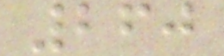260
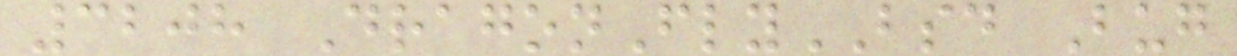3208 DragonFlyBSD Bug
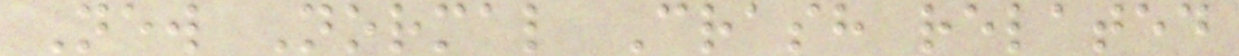New Normal Crash related
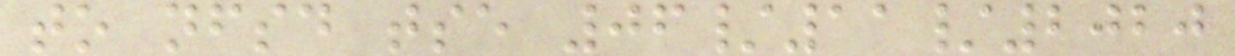to nfsd tse 06/11/2020
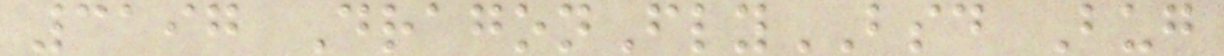3197 DragonFlyBSD Bug
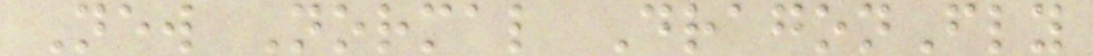New Normal DragonFly
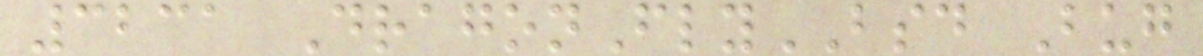3231 DragonFlyBSD Bug
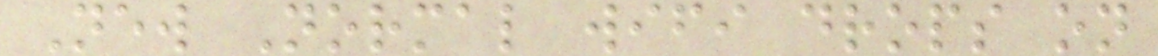New Normal wifi drops on
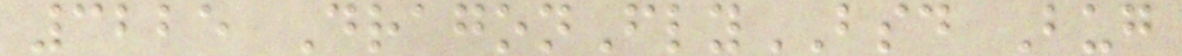3225 DragonFlyBSD Bug
